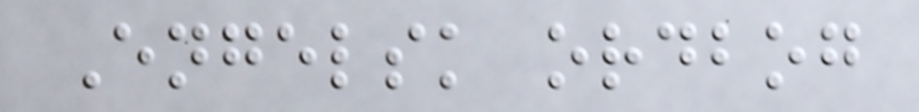Engelsk ordbog
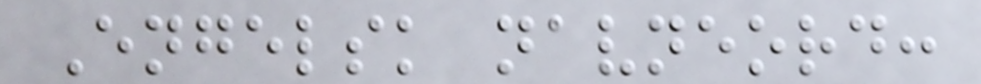Engelsk navneord:
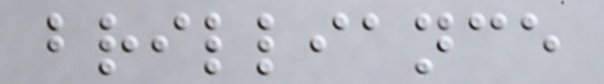brilliance
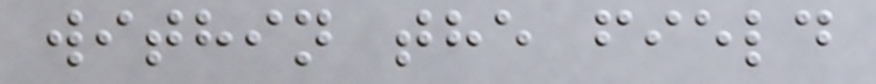within the field
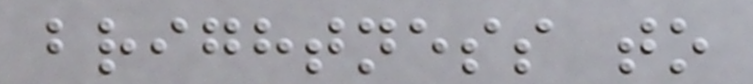brightness to
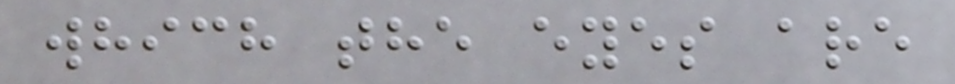which the eyes are
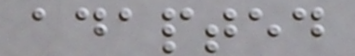adapted
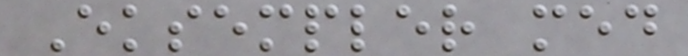Eksempler med
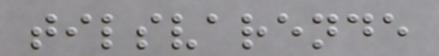tilsvarende
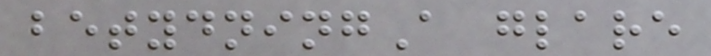betydningA glare
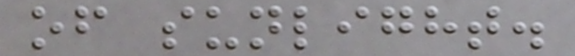of sunlight.
